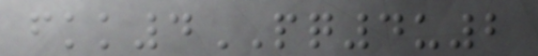fkk4PQ4u2
